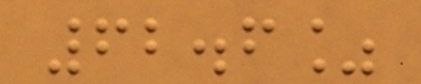62.6%
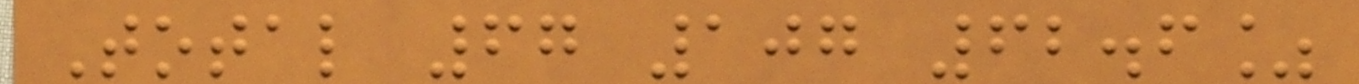Total 67 107 62.6%
